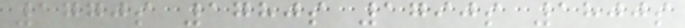1770s 1780s 1790s 1800s
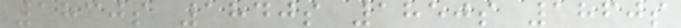1830s 1840s 1850s 1860s
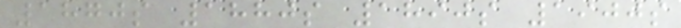1870s 1880s 1890s 1900s
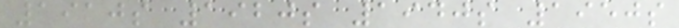1910s 1920s 1940s 1950s
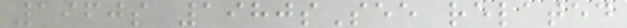1960s 1980sSee related
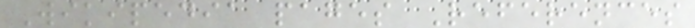Wikipedia pages References
